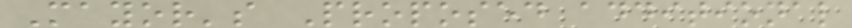Mayor's Proposed additional
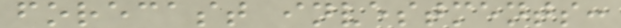forecast investments:
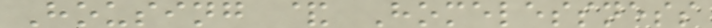Housing & Homelessness
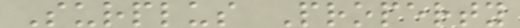Surplus Property
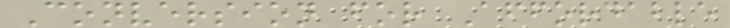Conversion for Affordable
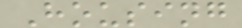Housing
